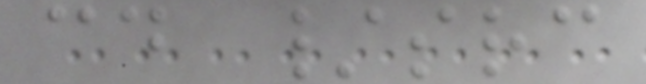cd /src
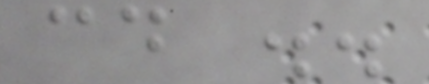cd ..
